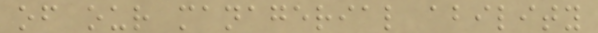of our managerial ability
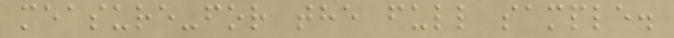measure-for the full sample.
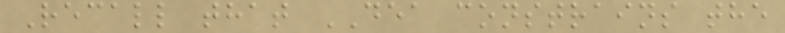Recall that DEA constrains the
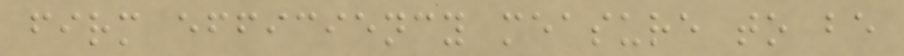firm efficiency measure to be
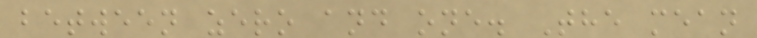between zero and one. The mean
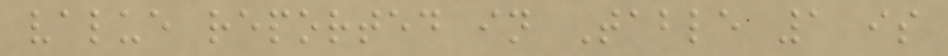value reported in Table 1 is
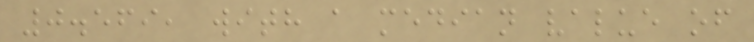0.569, with a median value of
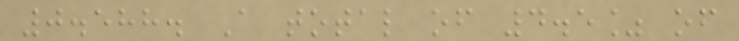0.588. A total of 4.5% of
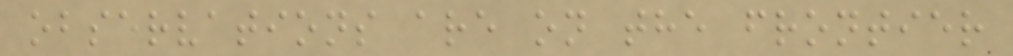observations are on the frontier
